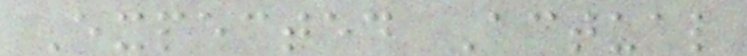Expected Actual
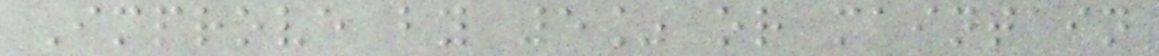Improve by 5% or maintain
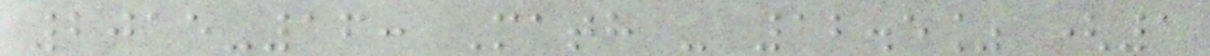2015-16: Math - 12.5% (1
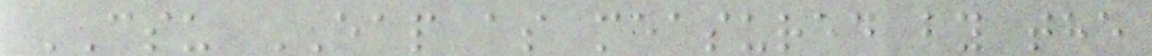CSU EAP as measured by the
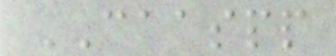CAASPP
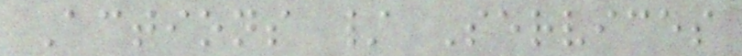Actions / Services
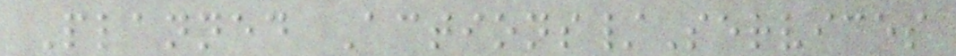Planned Actions/Services
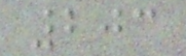203
